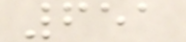651
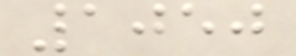1050
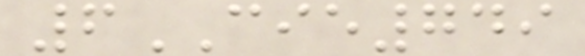6CIE749
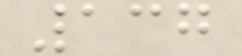137
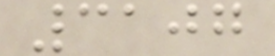3107
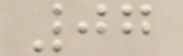07
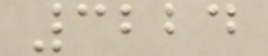3224
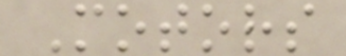Motors
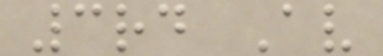3rd Av
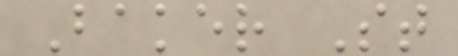Baker St
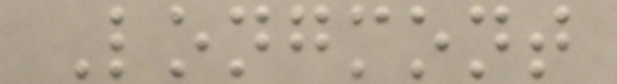Longmont
